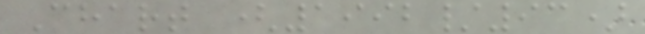Chart (1992/93)
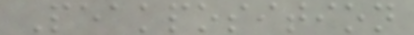Peakposition
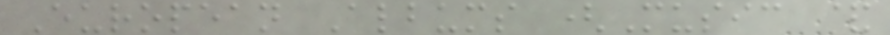European Albums (Music &
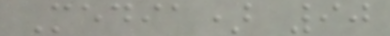Media) 90
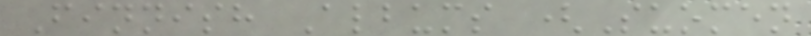Finnish Albums (Suomen
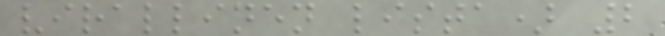virallinen lista) 2
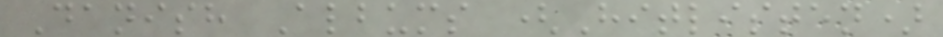Danish Albums (Hitlisten)
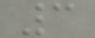3
